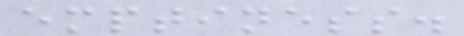emptiness.
